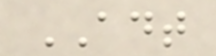ADT
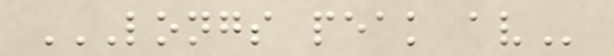LONGS PEAK AV
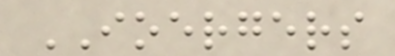IOERGERS
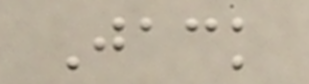Jack
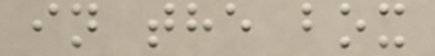in the box
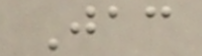Jac
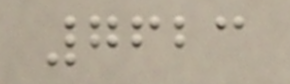7623
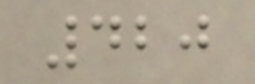420
